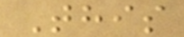This
